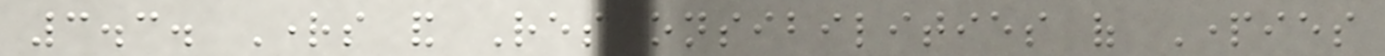3.3. Rights and Responsibilities of Parties
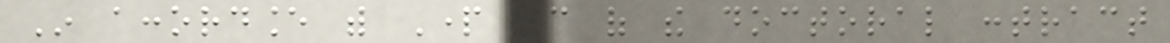In accordance with Part 3 of the doctoral contract
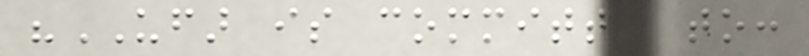"UFAR is committed to:
